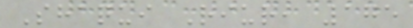Shaqui Riur, 175
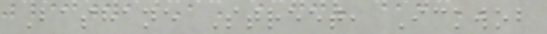Bashane Street, Ickwob
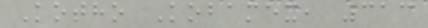Kotho Kobamex, 313
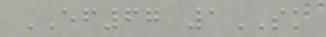EF67 1SK
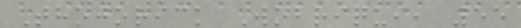Thojorick Wobriqui, 55
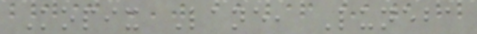Kopix Lane, Luneba
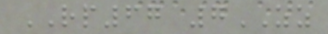RP67 7ZZ
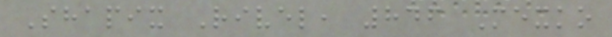Shapix Rivel, 846 Mexko
